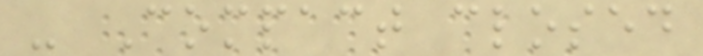- Compact closed
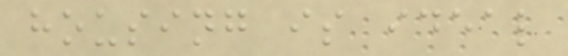housing is ideal
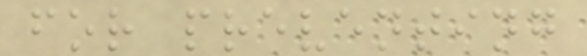for preventing
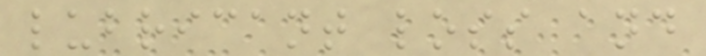lubricant loss and
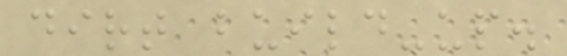dirt build-up.
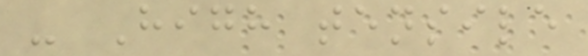- High tensile
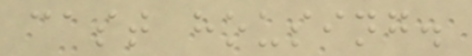cast housing.
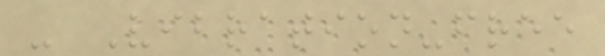- Vibration-free
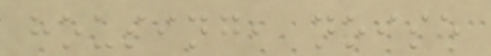housing, noise
